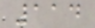114
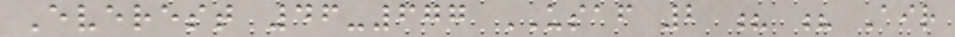Everest 46-677 USAF 2 ? ? Air
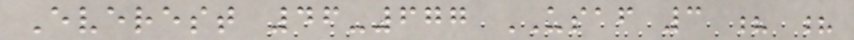Everest 46-677 USAF 3 ? ?
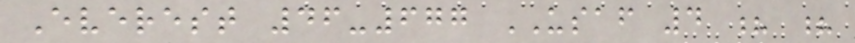Everest 46-677 USAF 4 ? ?
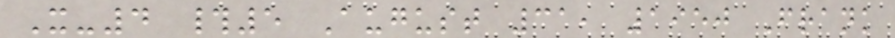X-4 #5 August 31, 1950 Frank
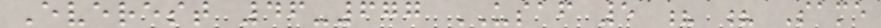Everest 46-677 USAF 5 ? ? Same
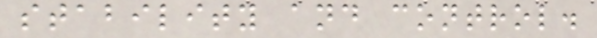stability and control.
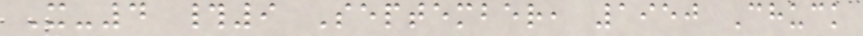X-4 #9 September, 1950 Chuck
